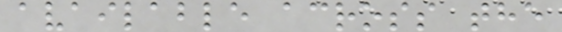available across the
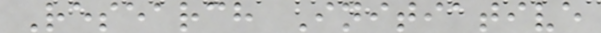Research Initiative
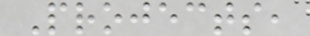Projects,
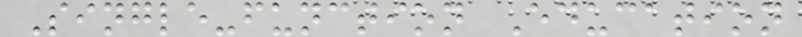Single-function Education
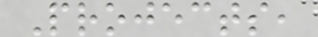Projects,
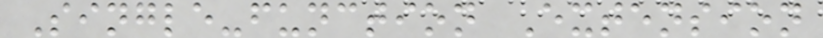Single-function Extension
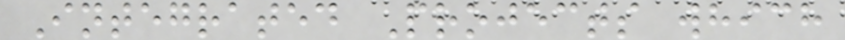Integrated Projects which
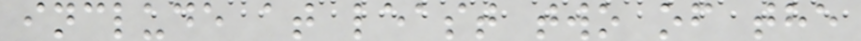include at least two of the
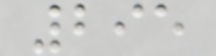295
